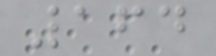164
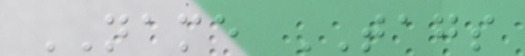NAME TAGS
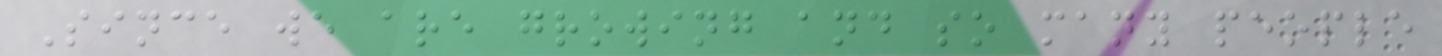Since we are growing and so many people
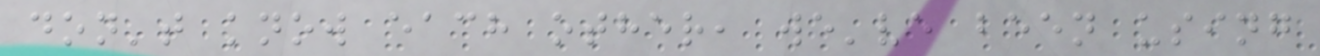don't know each other, we've been using
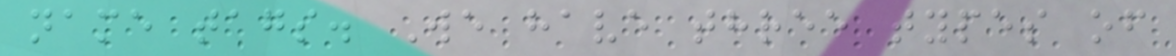name tags. We have three types of
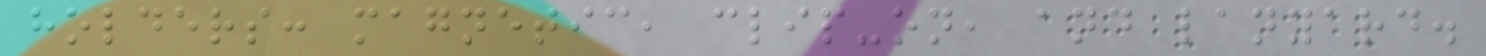holders: magnetic, clip-on, and lanyard.
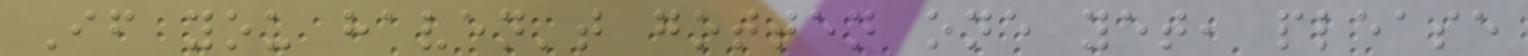If you haven't gotten one yet, please
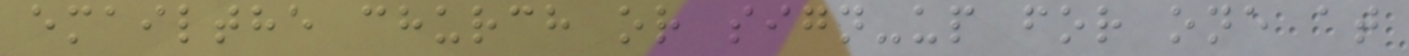emailthe church or sign-up for one at
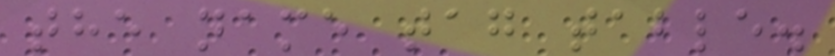the name tag table.
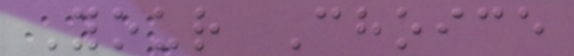Your Choice
